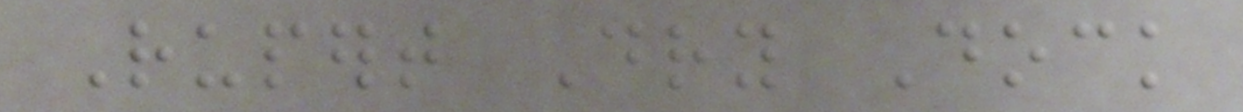Rupert Dry Dock
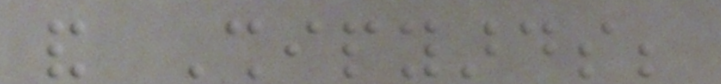and Shipyards;
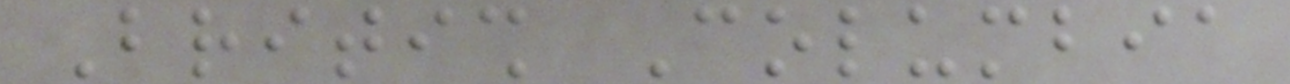British Columbia
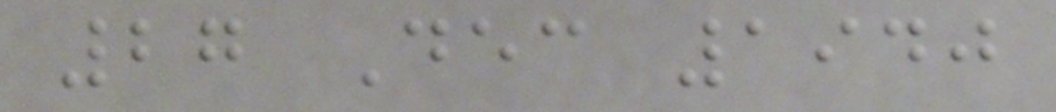27 Dec 1940
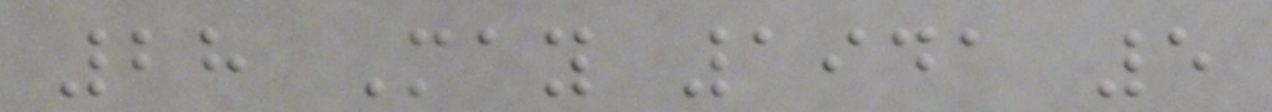28 May 1941 5
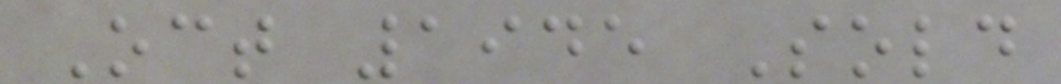Oct 1945 Sold
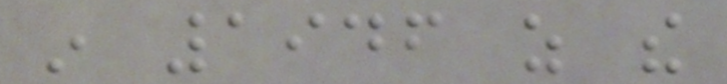in 1946 as the
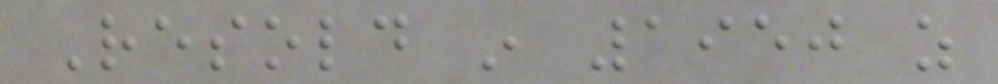Resold in 1950 as
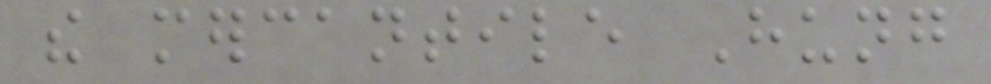the mercantile Hung
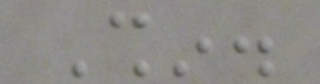Shin.
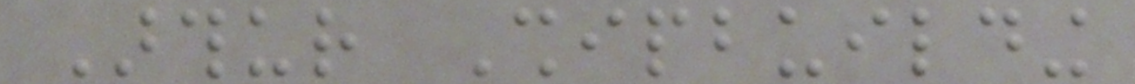Arthur Shipbuilding
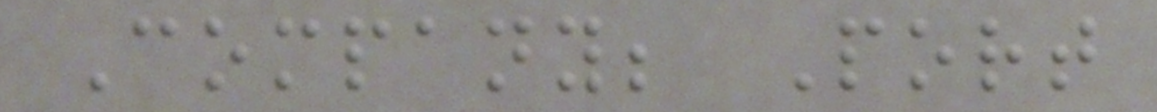Company; Port
